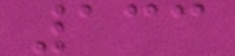133
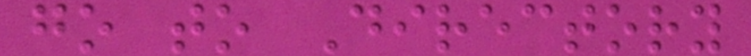go to Directory
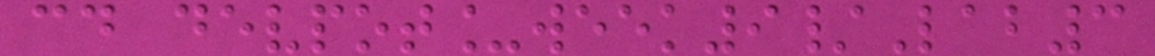cd devpot_week9/Lab3
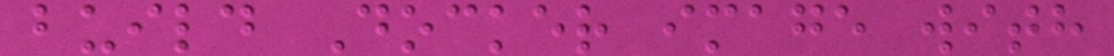build Docker image with
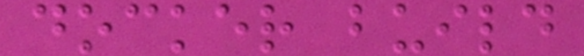docker build
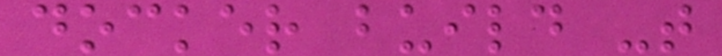docker build -t
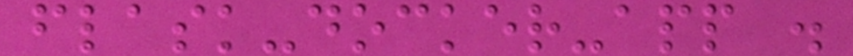flask-docker-app .
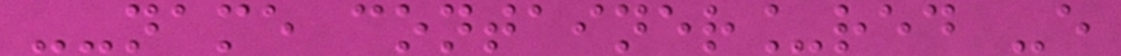--name container_red -e
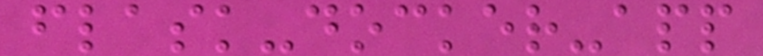flask-docker-app
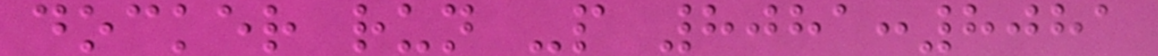docker run -p 8081:8081
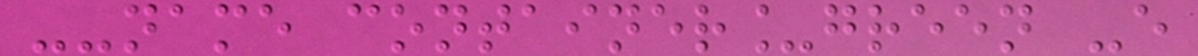--name container_green -e
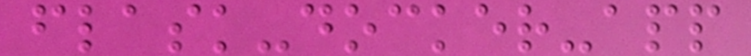flask-docker-app
